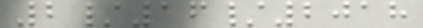2/16/2018
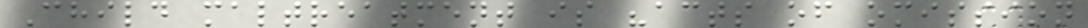Child maltreatment is "acts of omission
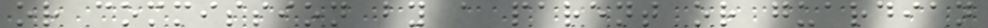or commission by a parent or guardian
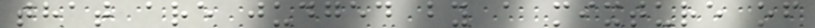that are judged by a mixture of
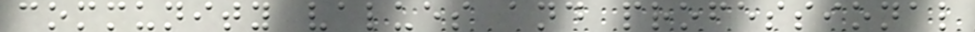community values and professional
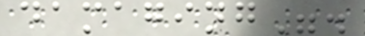damaging".
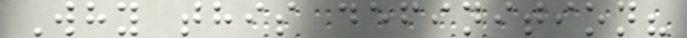Why this definition?
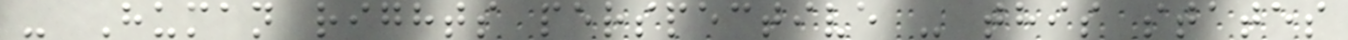- Human rights perspective - this states
